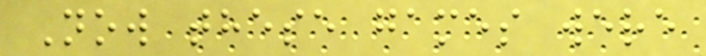Now these games were
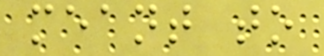meant to
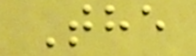The
